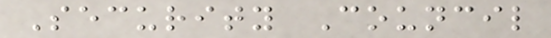Security Council
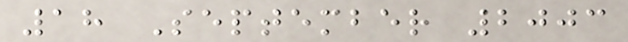18 September 2003
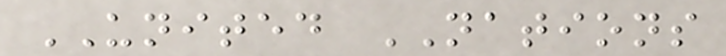UNITED NATIONS
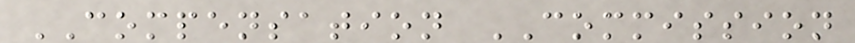COMPENSATION COMMISSION
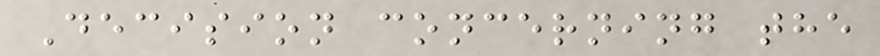Decision concerning the
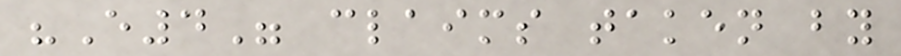"E4" claims taken by
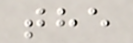the
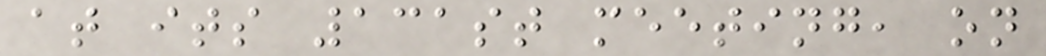at its 131st meeting, on
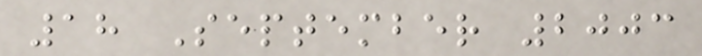18 September 2003
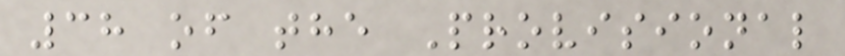38 of the Provisional
